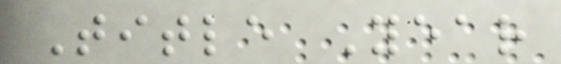Title Year
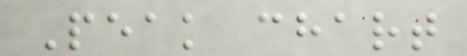Peak chart
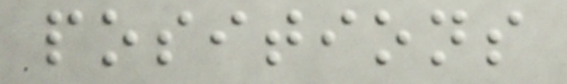positions
